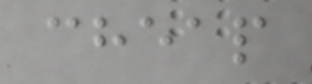cheap
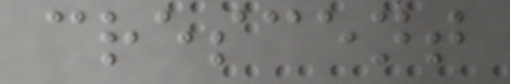crescent
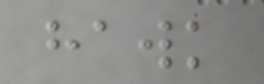hawk
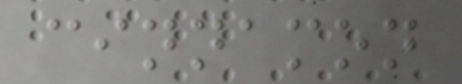cinnamon
